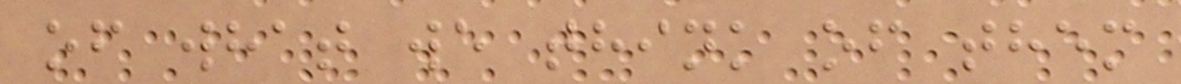of what we think of them
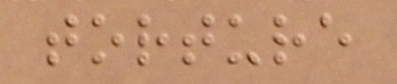torture
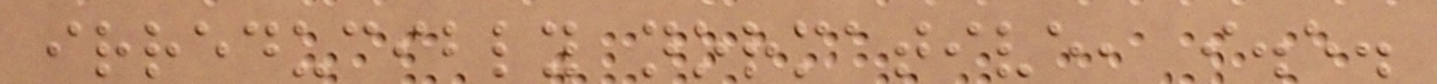irreducibly normative, i.e.
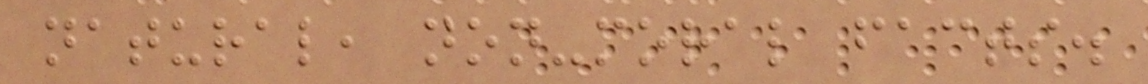natural, non-moral facts.
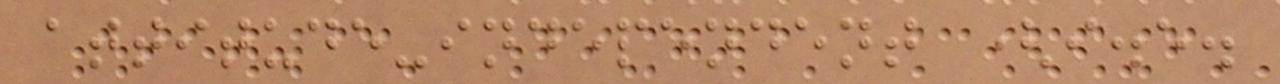attitude-independent (i.e.
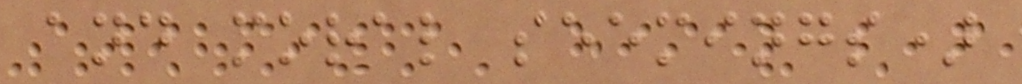and moral seemings)
